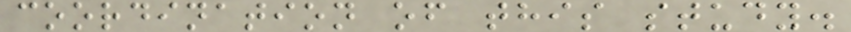coordination of this study.
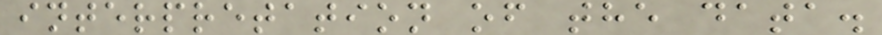interpretation of the data.
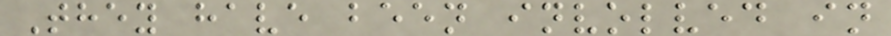They have been involved in
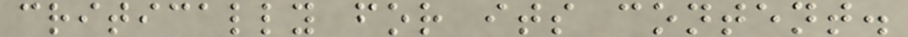critically for its content.
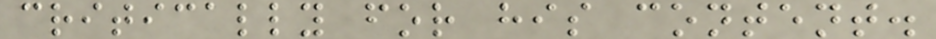critically for his content.
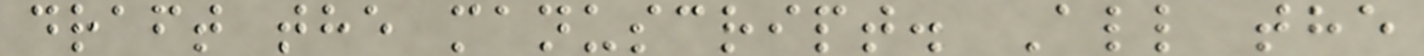draft the manuscript. All the
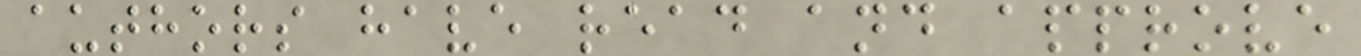authors have read and approve
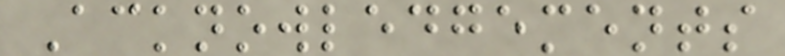Acknowledgements
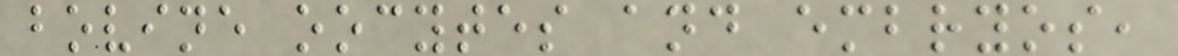bovine oocytes and embryos,
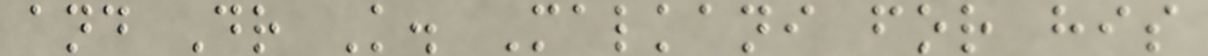and Dr K. Malkani for his
